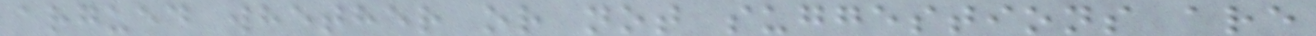argued whether or not suggestions are
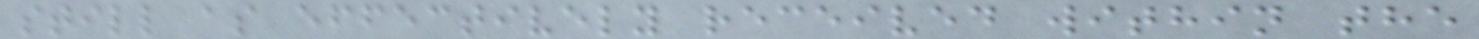still as effectively received within the
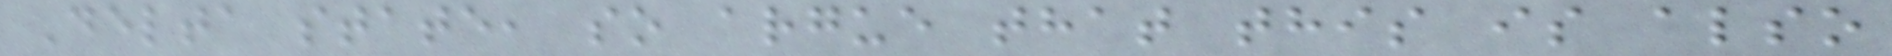Delta state, so argue that this is also
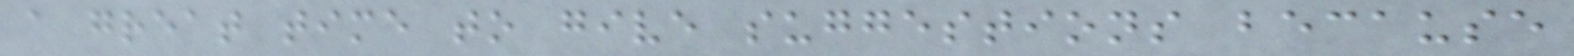a great time to give suggestions because
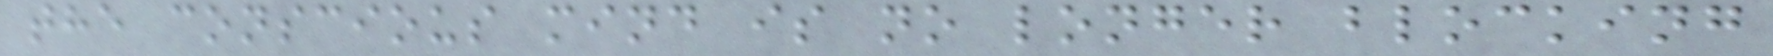the conscious mind is no longer blocking
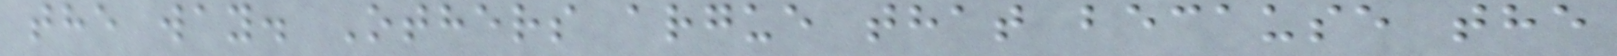the way. Others argue that because the
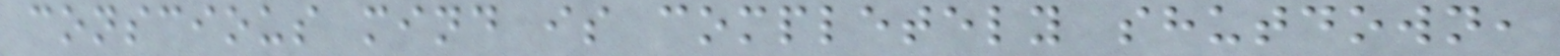conscious mind is completely shutdown,
